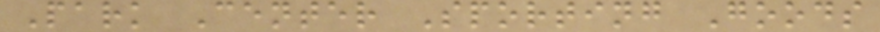Park Center Sporting Goods
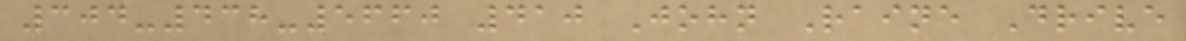304-438-5660 410 John Raine Drive
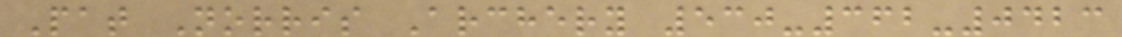Pat Norris Archery 530-362-0423
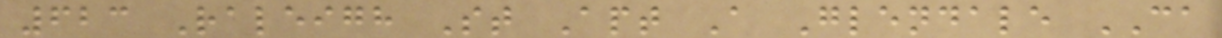623 Raleigh St Apt A Glendale CA
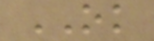OK
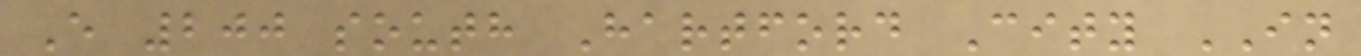E 200 south Hartford City IN
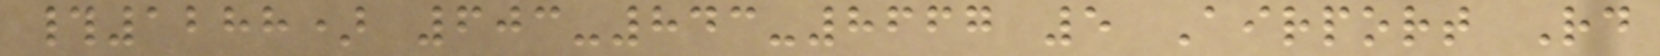#1288) 603-843-8667 5 Airport Rd
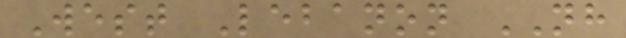West Lebanon NH
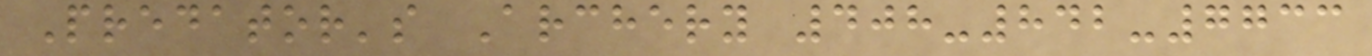Predator's Archery 408-842-7733
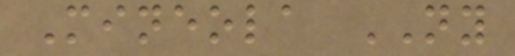Mineola NY
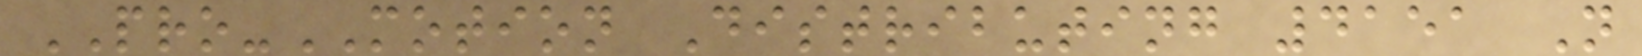PRO-MOTION Distributing 4151 N
